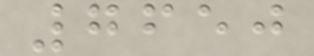7650
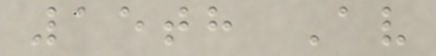15th Av
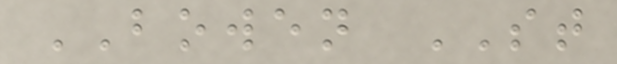BOWEN ST
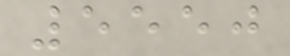5550
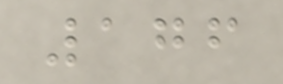176
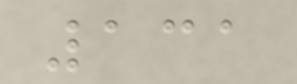131
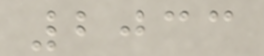2033
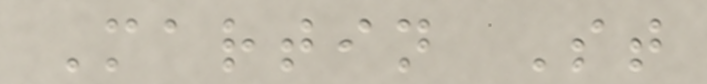Martin St
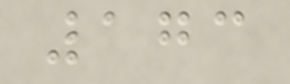173
